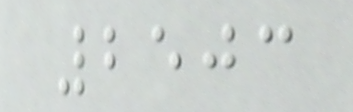2503
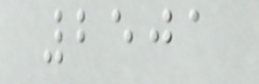2501
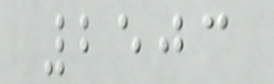2503
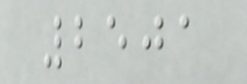2501
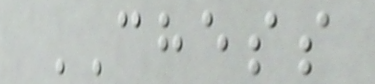CHESS
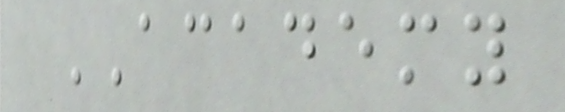ACADEMY
